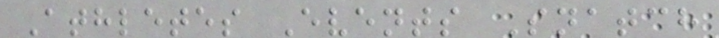Athletes Events Snatch
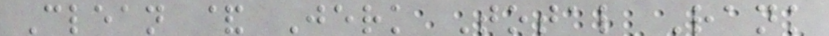Clean & Jerk Total Rank
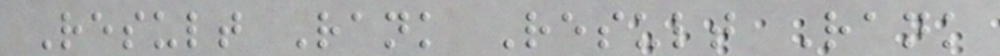Result Rank Result Rank
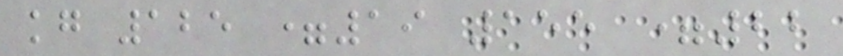kg 125 =19 155 =22
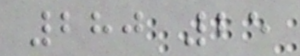280 25
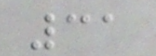31
